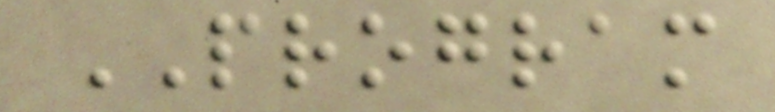PROGRAM
